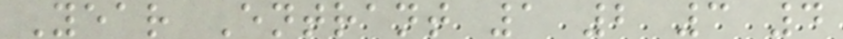Year Entrant 1 2 3 4
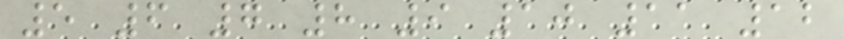5 6 7 8 9 10 11 12
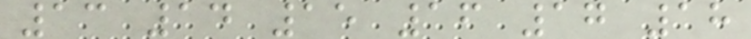13 14 15 16 17 18
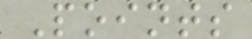Points
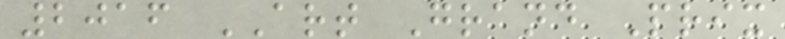2016 ART Grand Prix
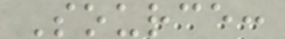Source:
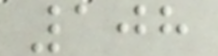108
